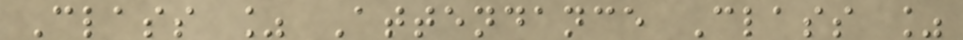Class % Attendance Class %
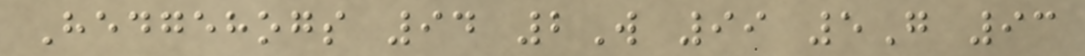Hedgehogs 94 2W 99 5G 93
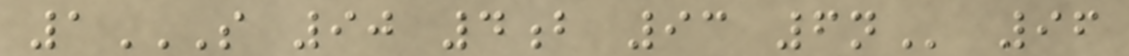1S 90 4B 93 6N 96
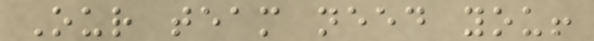Our team need you!
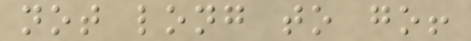not long to go!
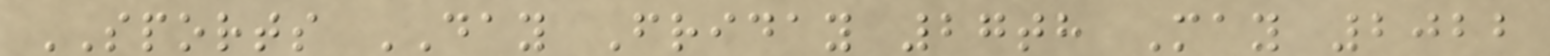SPORTS DAY Friday 27th May 2022
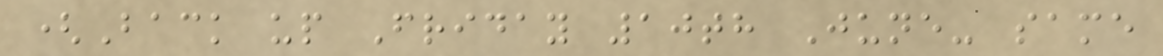(Back up Friday 10th June- same
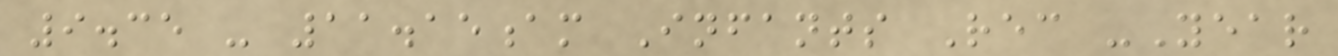9.35 - 11.15am Infants Rec -Year
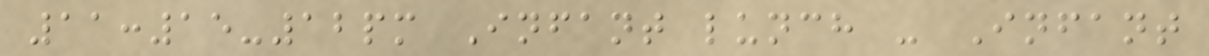11:15-12pm Infant lunch - Infant
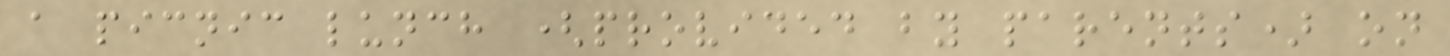a picnic lunch (provided by parents) on
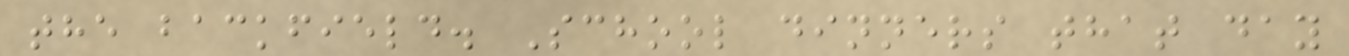the backfield. School dinners that day
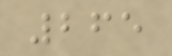265
